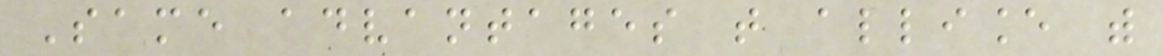Same advantages that alliance with
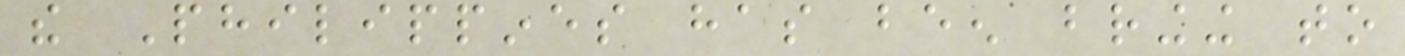the Philippines has been bringing to
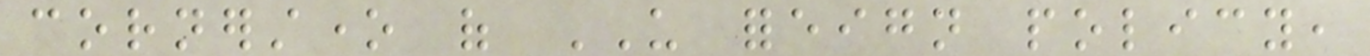cornerstone of US foreign policy,
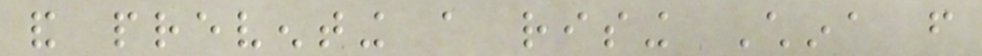and preventing a rising China from
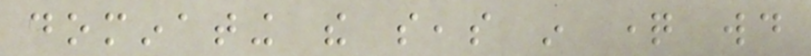dominating the seas in question would
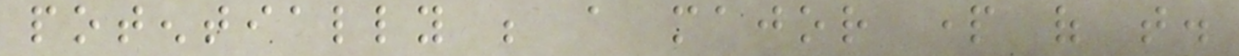potentially be a major part of that.
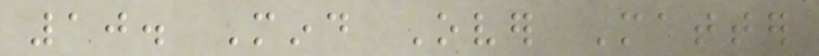10. Mind Over Matter
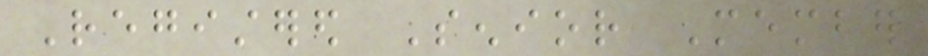Registered Senior Member
